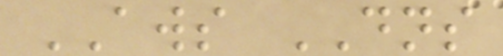AWS DNS
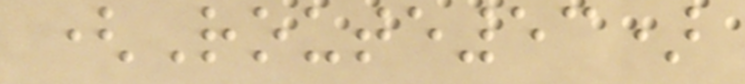(Route53)
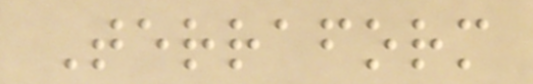Terraform
